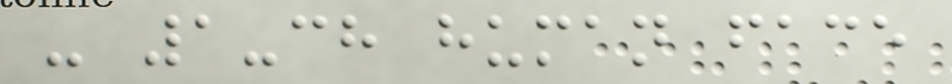- 1-ch human face
